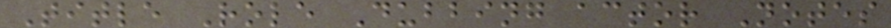Title Role Dubbing actor Notes
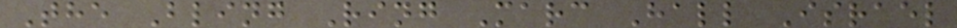The Bling Ring Marc Hall Israel
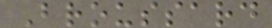Broussard
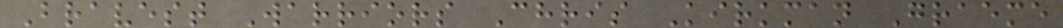Bravest Warriors Chris Kirkman Graeme
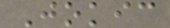Jokic
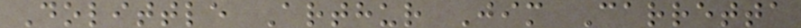Dolittle Arthur Jim Carretta
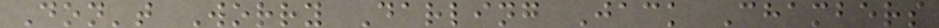Don't Worry Darling Jack Chambers
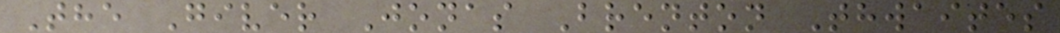The Giver Jonas Brenton Thwaites
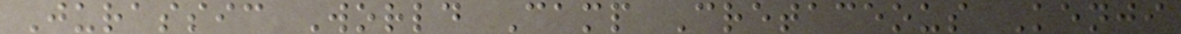Jurassic World Camp Cretaceous Kenji
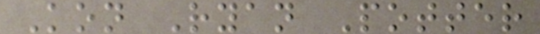Kon Ryan Potter
